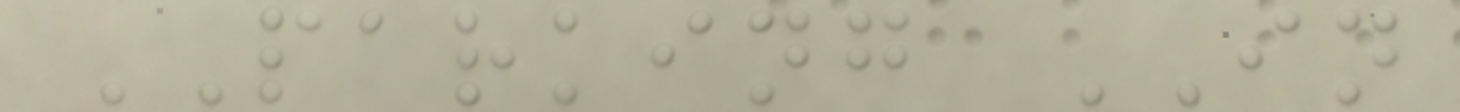PARKING IN
